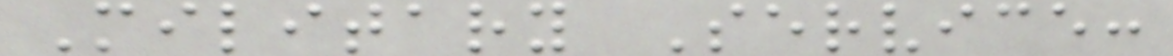Military Service:
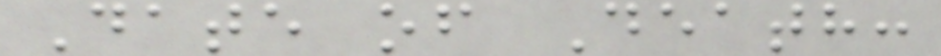Date of Death:
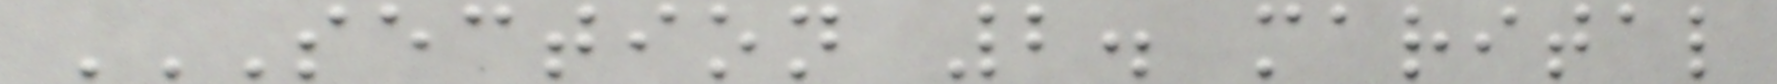SECTION 2. MARITAL
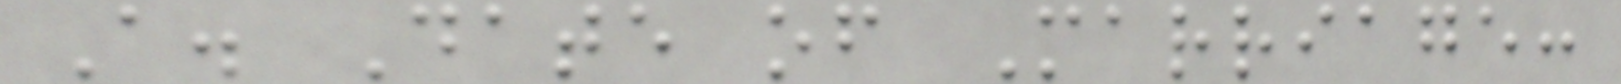A. Date of Marriage:
